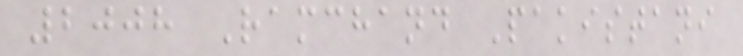2008 Ramchand Pakistani
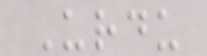Urdu
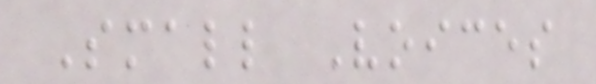Small Voices
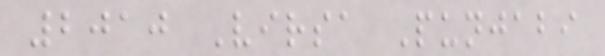2010 Virsa Punjabi
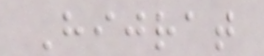Hijrat
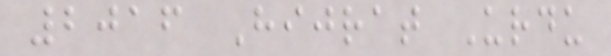2016 Hijrat Urdu
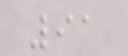91
